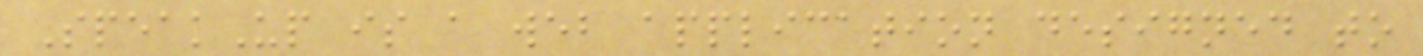SpeakUp is a web application designed to
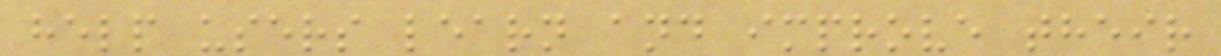help users learn and improve their
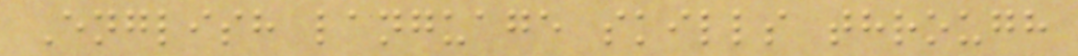English language skills through
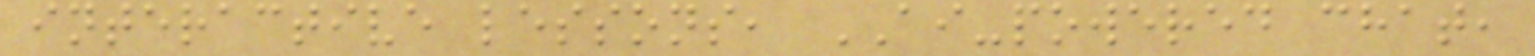interactive lessons, AI-powered chat,
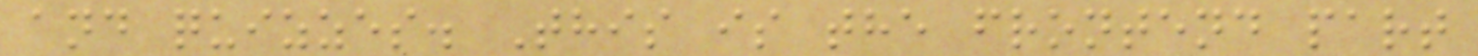and quizzes. This is the frontend part
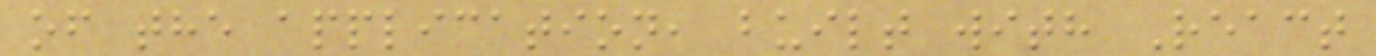of the application, built with React
